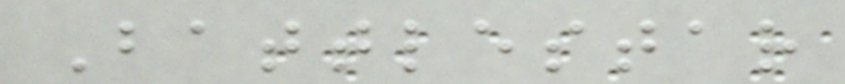Battlestar
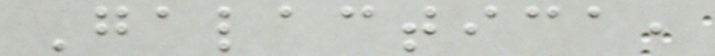Galactica,
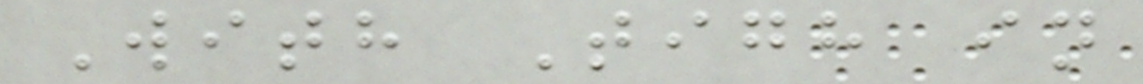With Tigh in
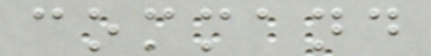command
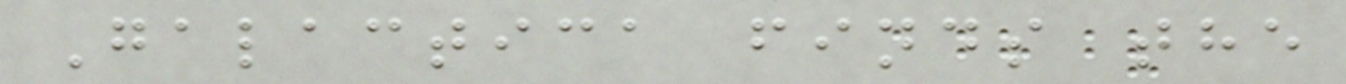Galactica finds the
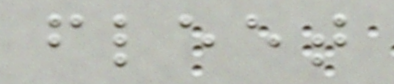fleet
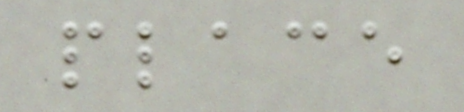place
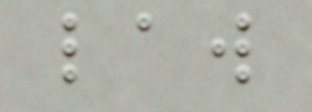law
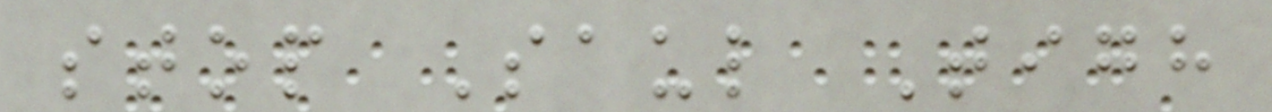stop Saul Tigh
